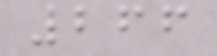266
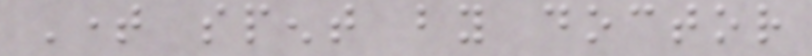Time spent by doctor
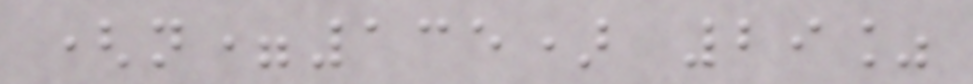(n=135) 29%
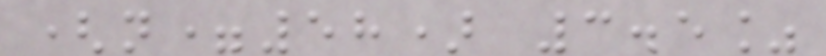(n=58) 3.5%
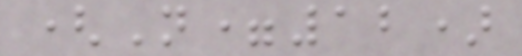(N=12)
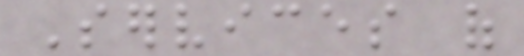Services of
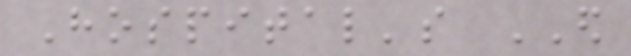Hospital's ED
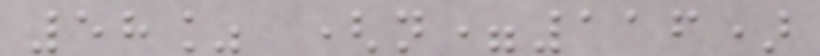58% (n=116)
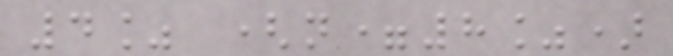4% (n=8%)
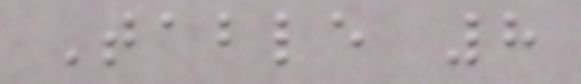Table 8
